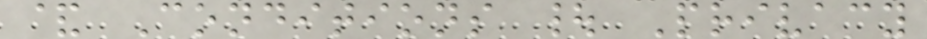& Conditions | Privacy
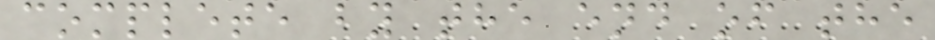complete by the end of the
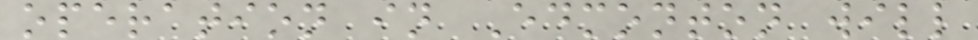operation in Edmonton will
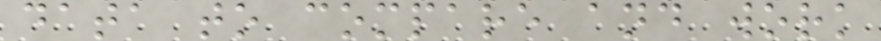data to compare and work
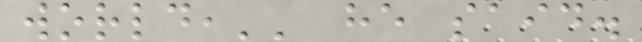world,'' he said.
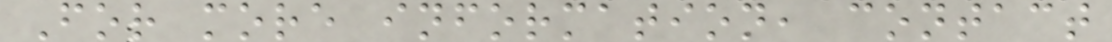For more information, contact
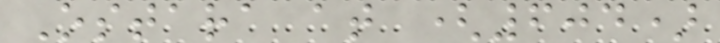Ostara at (604)
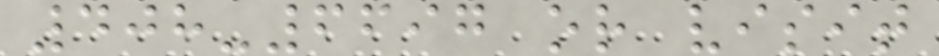408-6697 or visit
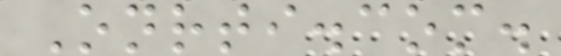Onrti.com.
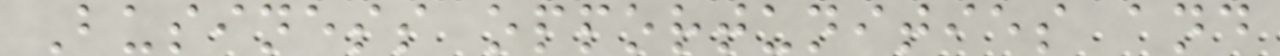Business opportunities and
